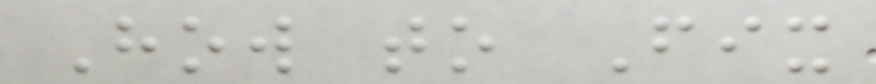How to Fix
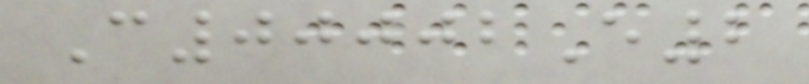C00002E2
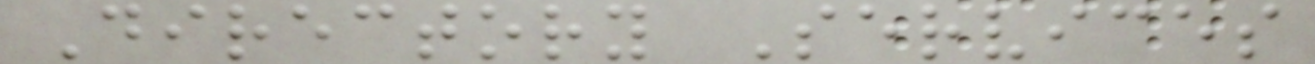Directory Services
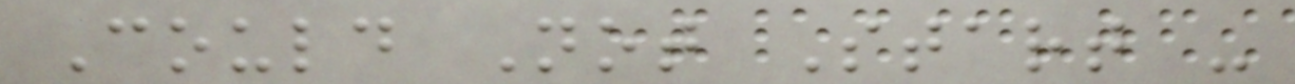Could Not Start -
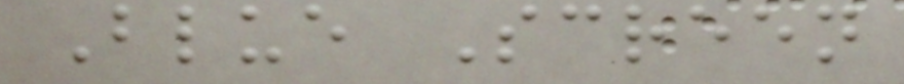Blue Screen
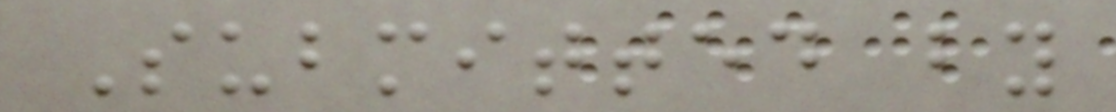Submitted by
